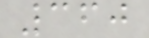360
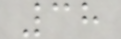38
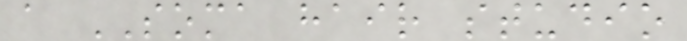a SOMA hair studio
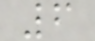6
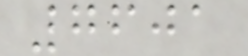7601
